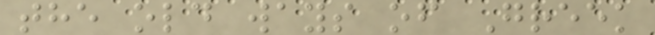the old ways of Greek
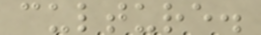culture.
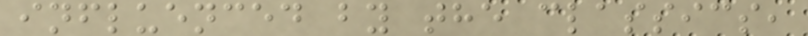influenced by the classics,
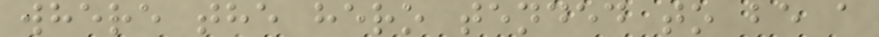where the hero tended to be a
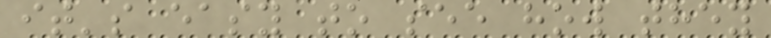it's easy to see how they
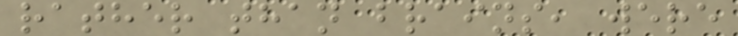rather than brains, were
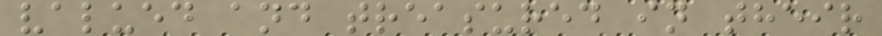valued and treasured in their
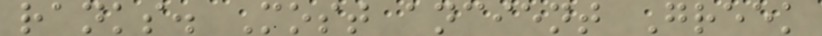ranks. Most ancient Greek
